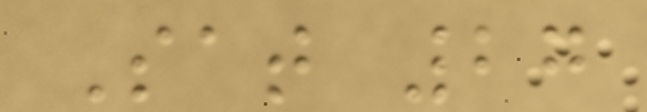Sat 27
